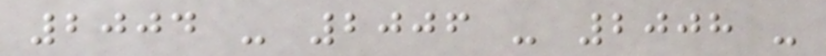2004 - 2006 - 2008 -
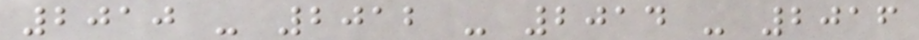2010 - 2012 - 2014 - 2016
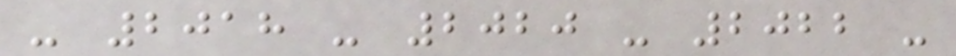- 2018 - 2020 - 2022 -
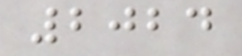2024
